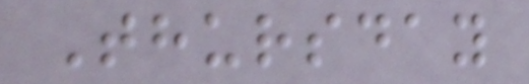Thursday
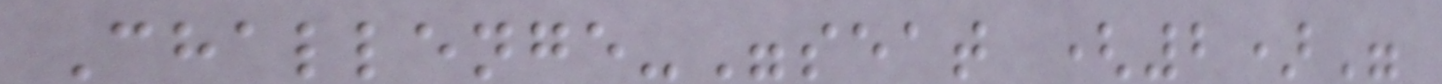Challenge-"seat (2)"
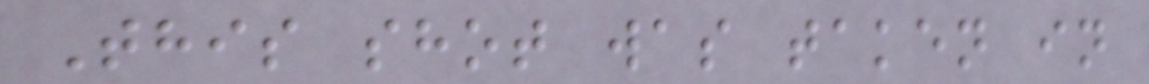This shot was taken in
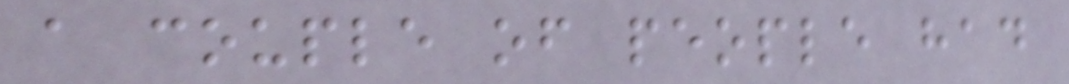a couple of people had
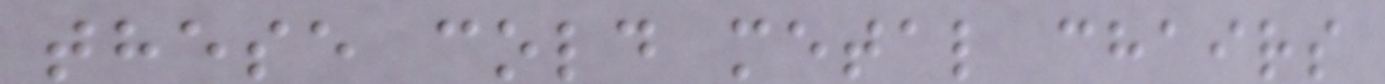these cold metal chairs
